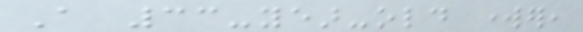A 33-year-old worker,
